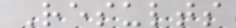Results
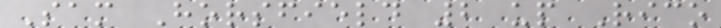Sam Horsfield 2 up Rico
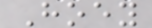Hoey
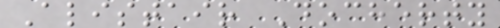Alistair Docherty
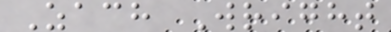Zach Wright
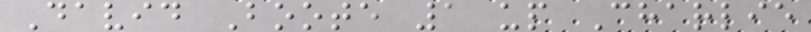David Boote 1 up Charlie
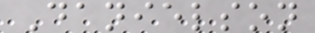Danielson
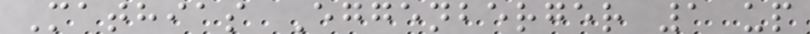Mathias Eggenberger 1 up
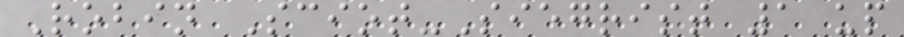Robin Sciot-Siegrist 1 up
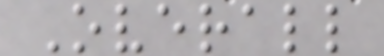Overall
